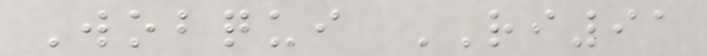Wobqui RI91
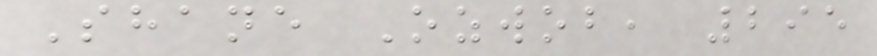Shane Ozwob, 295
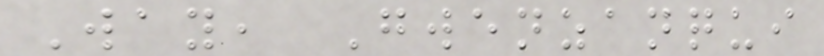Way, Gwenzanqui
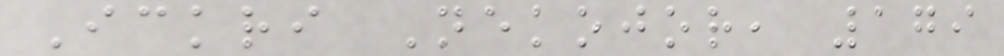Ickri Nekojor, 179
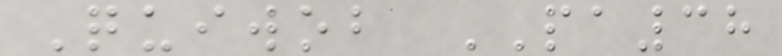Quiwob PA38
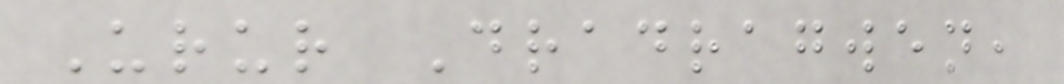Urur Dradragwen,
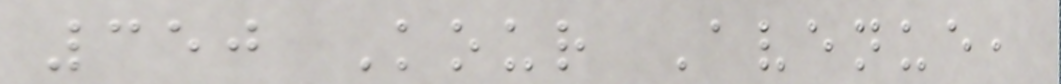350 Kour Avenue,
